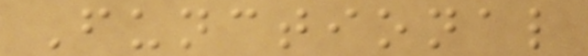Functional
